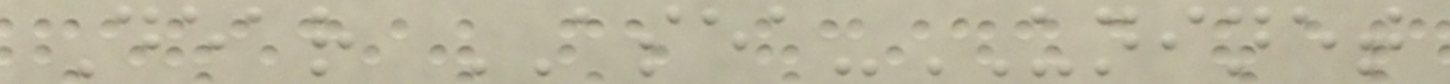Dear ASEA-UNINET
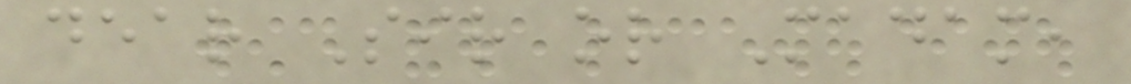dear Sir or Madam,
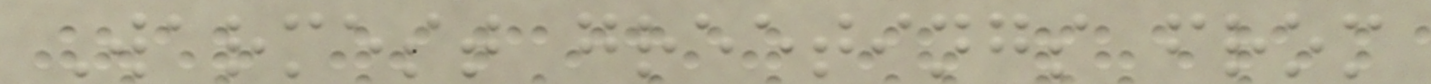Warmest greetings from
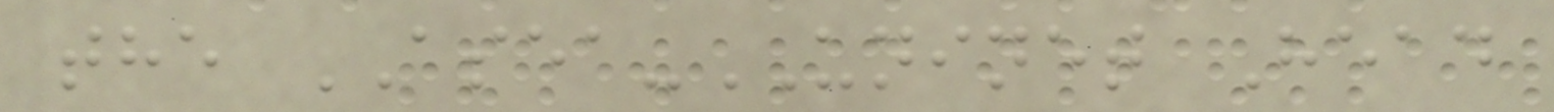the ASEA-UNINET Head
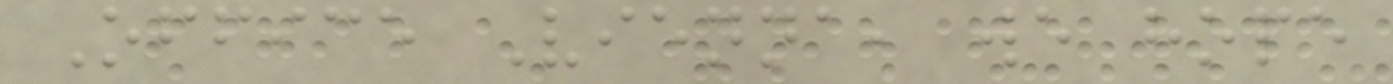Office Vienna, we hope
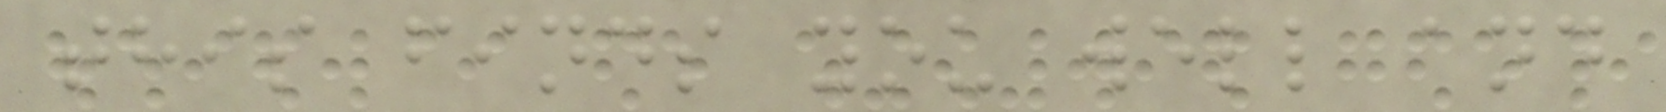this finds you well and
